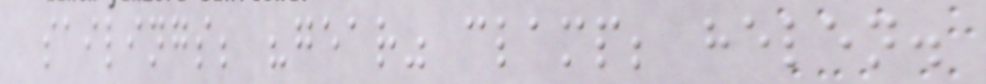sailings; "gear" clamp; helen.
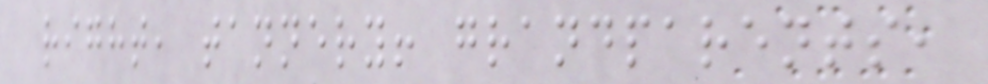right, tannery! grandparents,
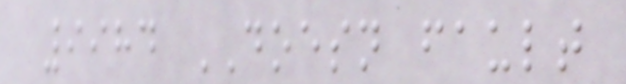9984 DOESN fault
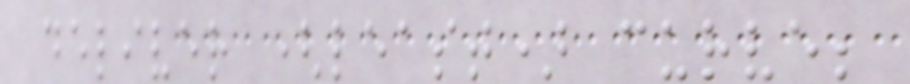deliver (least) curve;
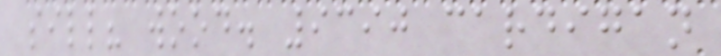sill? wood. 9390 cardigan
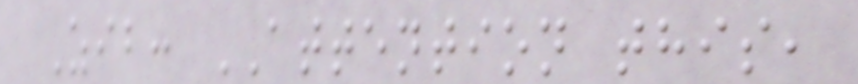Zib: ATTENTION this,
